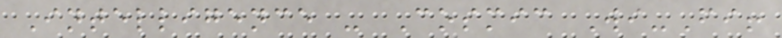Intelligence - Cosmic Wi-Fi!
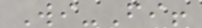Wi-Fi!
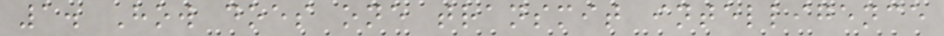1. How does one transmit intelligence
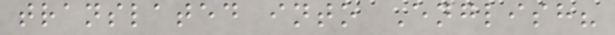translated into English?
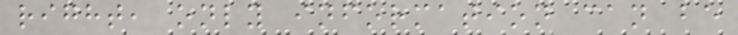right, only information can be
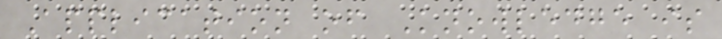Application of Knowledge is
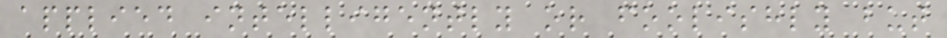applied intelligently or foolishly but
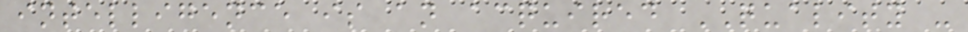intelligence is an acquired QUALITY -
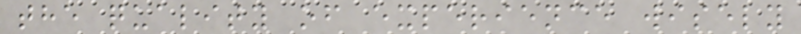the quality of experience wisely
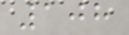108
